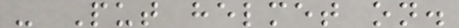- Put helmet on.
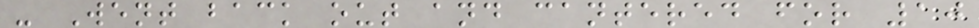- Went back out and cantered for 10
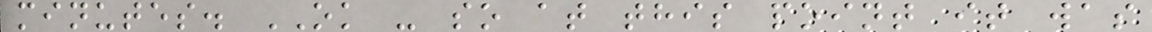minutes. OK - so at this point it was
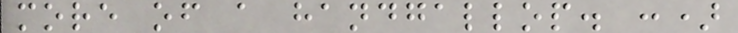more of a handgallop. :)
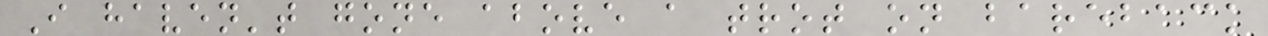I haven't gone above a trot on bareback
